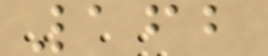162
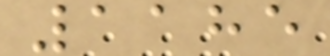1185
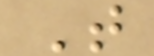T
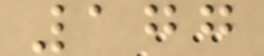177
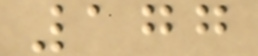177
